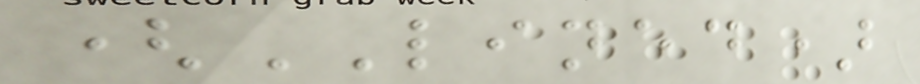(LINED)
